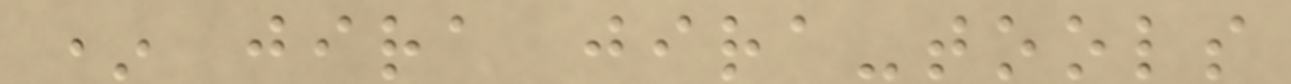* jira jira-tools
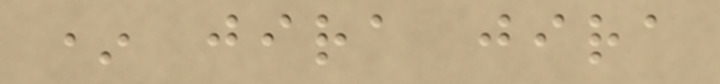* jira jira
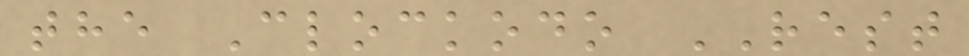the Clockodo REST
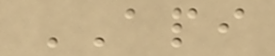API
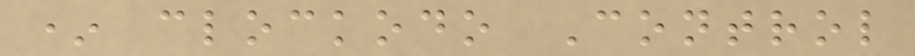* clockodo Control
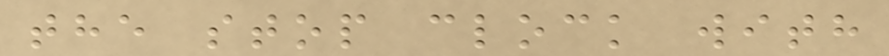the stop clock with
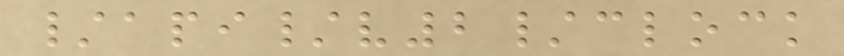/api/v2/clock
